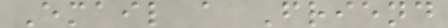Email a Friend
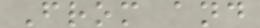From and
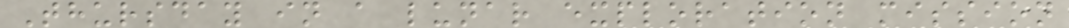Thursday in a lunar exploration mission
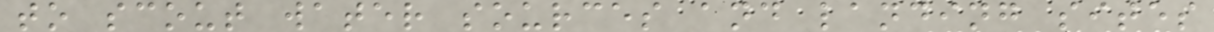to scout water sources and landing sites
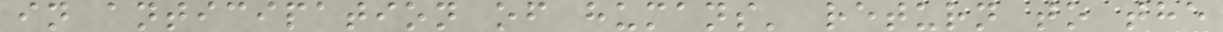in anticipation of humans' return to the
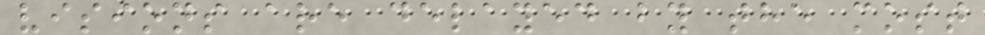visions are delayed by the most
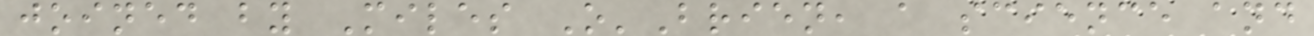joined by Miles O'Brien, a science and
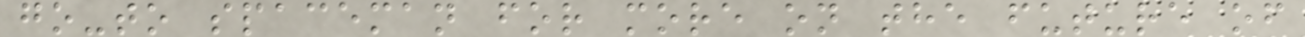go-to spaceman for more on the future of
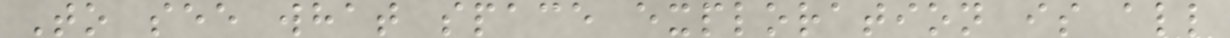To see what space exploration is all
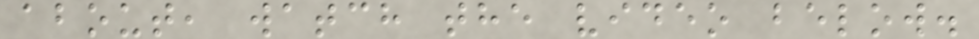about, watch the video below.
